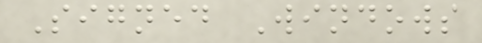Signed Windows
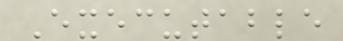Executable
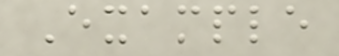Example
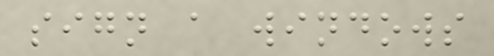sign a windows
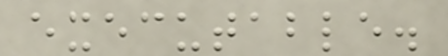executable.
